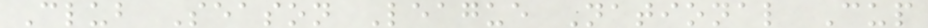Club Season League National Cup
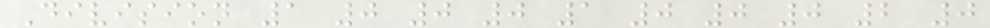Division 1 0 0 0 1 0 0 0 2 0
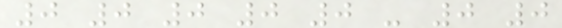0 0 0 0 0 - 0 0
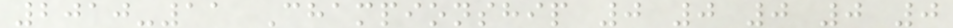2010-11 Championship 0 0 0 0 0
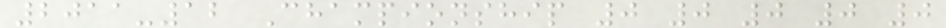2011-12 Championship 0 0 0 0 0
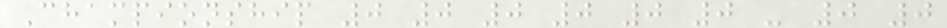Championship 0 0 0 0 0 0 - 0 0
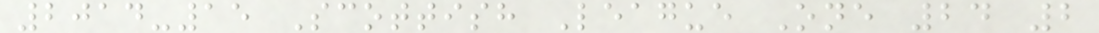2014-15 Scottish League One 24 2
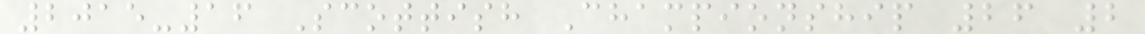2015-16 Scottish Championship 26 2
